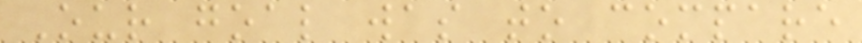Our goal was to compare
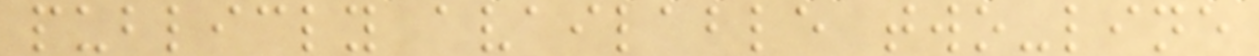publicly available two-line
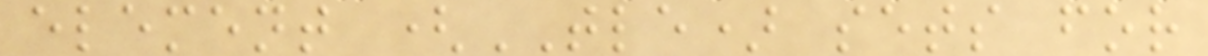element (TLE) sets for
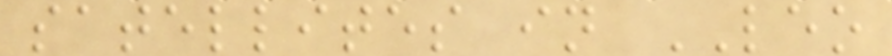satellites in LEO
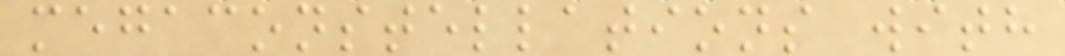megaconstellations with
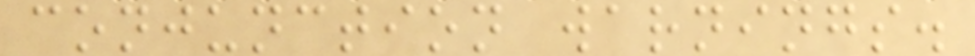conjunction warnings.
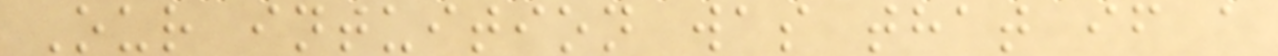Our intuition was that if a
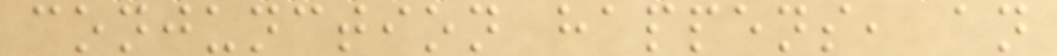conjunction happens, an
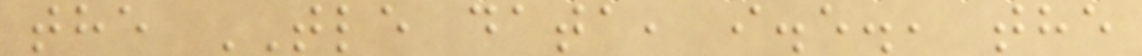the TLE data, i.e., the
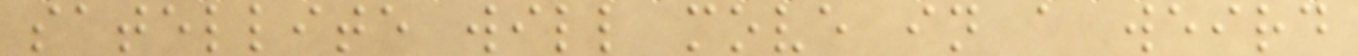satellite will move in a weird
